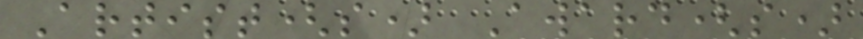Artist(s) Award(s)
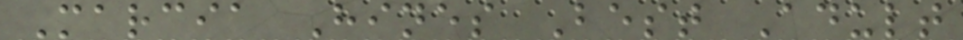Marcia Hines Best Adult
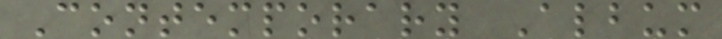Contemporary Album
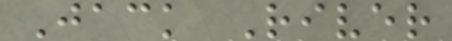Jack River
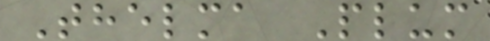Thelma Plum
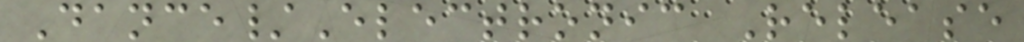Dance/Electronic Release
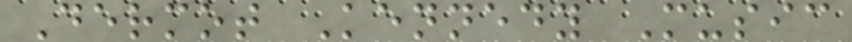Dermot Kennedy Music
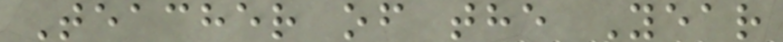Teacher of the Year
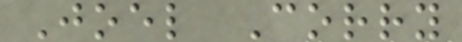Joel Corry
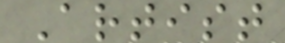Artist
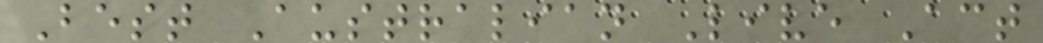Best Australian Live Act
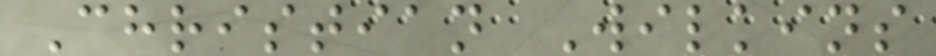Christian Wilkins
